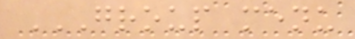GROUP MENU
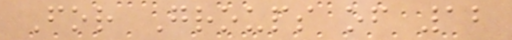For Groups of 12
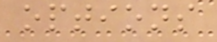options
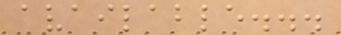available...
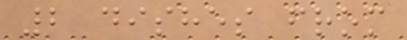2 dishes from
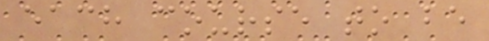each course to be
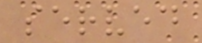served
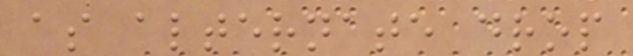as alternate drop
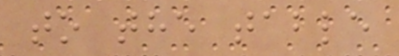to the table
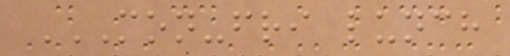MON-FRI LUNCH
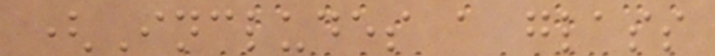(Includes a glass
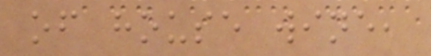of house wine,
